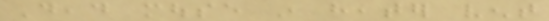Dead mouse in heater vent
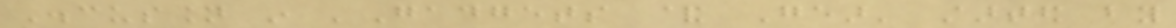Discussion in 'Gadgets & Gear' started by
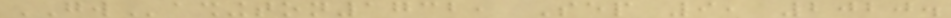GWashington1732, Sep 9, 2020.
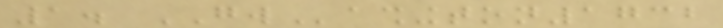1. GWashington1732
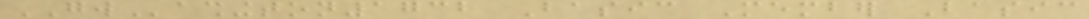GWashington1732 Basic Member Basic
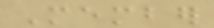Member
